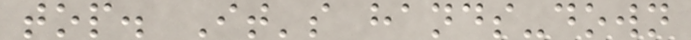top. It's hands-down
